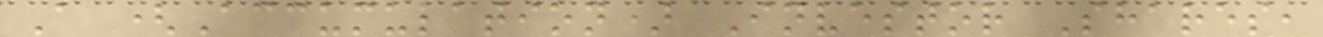A (Accumulation) Investor Shares,
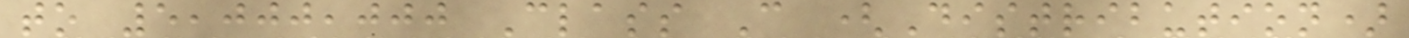to 5,000,000 Class C (Distribution)
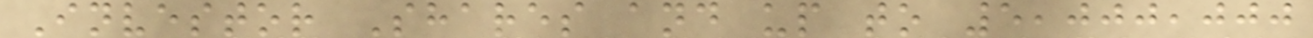Investor Shares and up to 5,000,000
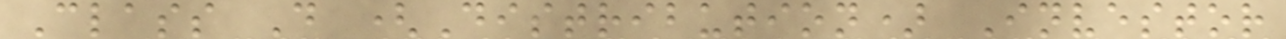Class D (Distribution) Investor
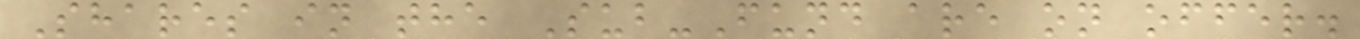Shares in the Sub-Fund are on offer.
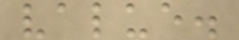value.
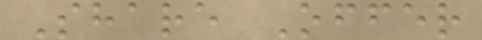Share Offer
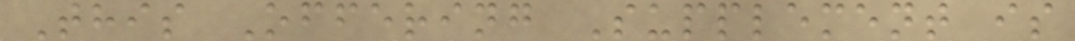This Offering Supplement is
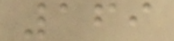169
